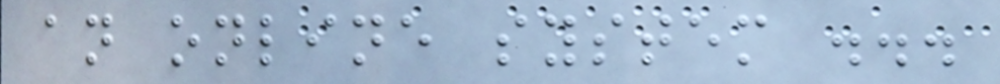an online system ...
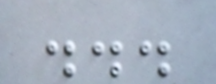...
